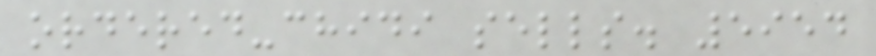ordered-chidi sells. 5954
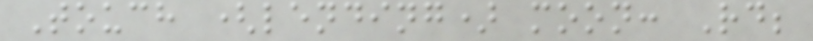Touch (lending) moon: Rd;
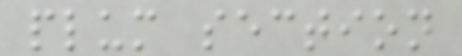plum section
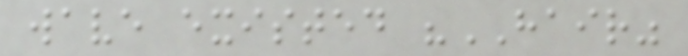wave existed "HAIR"
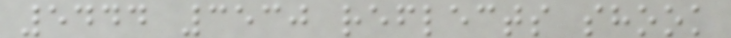5444 3530 reflects shook
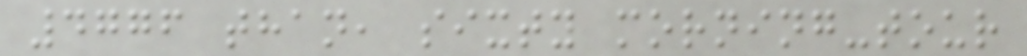4776 than, sixty morning-tour
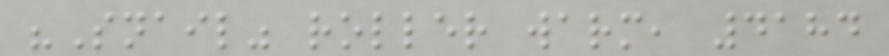"Snail" roller warm, 4184
